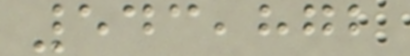543,872
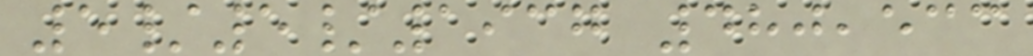5/5/1937 480,533
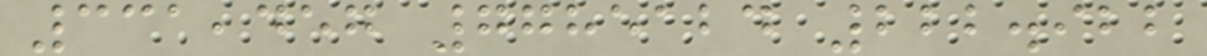331,457 7785124 222.922
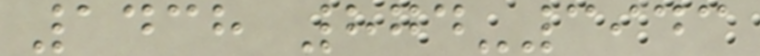1438 874-3943
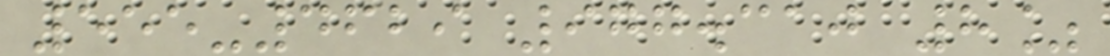555-4629 977.310 8%
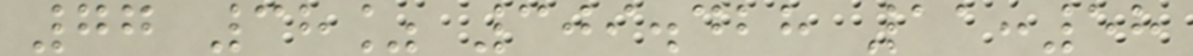77 38% 309.428 11:58
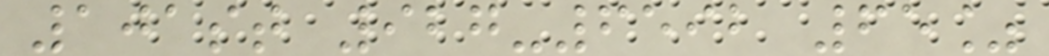101st 927-6592 65%
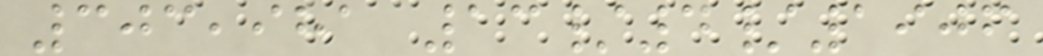303,981 13/4/1906
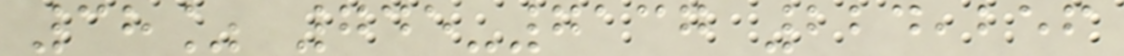38% 745-7137 224,256
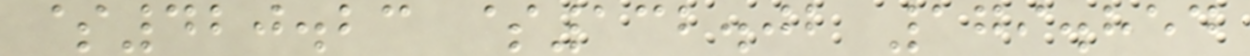$420.23 $132.02 179.854
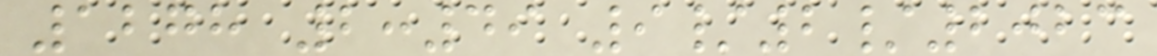1278 2:49 9/2/2023
